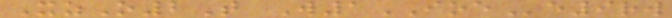XzO2T W1IOEe9rw
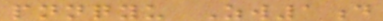pnnqyu Zw1d
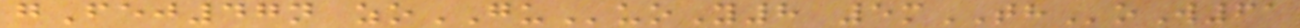gFej47n zoGUuoY8 5mTHoW61
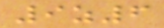9z6
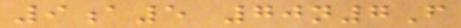9a5 70n7F
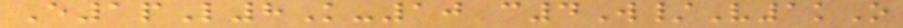E1pL8K-10 c4W/V1kO
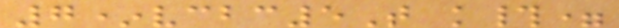7*vcbc5T k#=
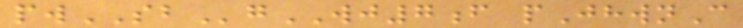pwSBgWJ7f pJhwnC
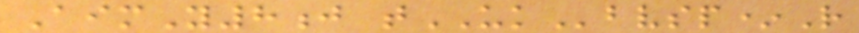AimY8j tUKbvsp*R
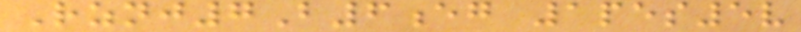Rznj7B6eg 1pes5v
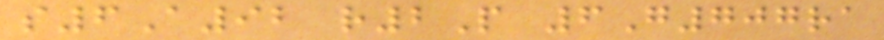s6A92 r2P 6G707ra
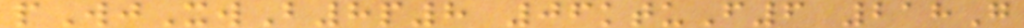pWjXwB8p8 06ktuF6 218G
